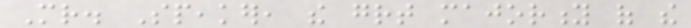Mr. Speaker, the great majority of the
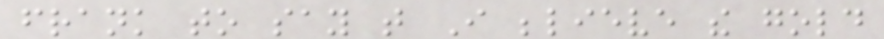frank to say that I believe the gold
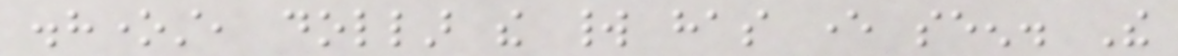dishonest, dollar the world has ever seen. The
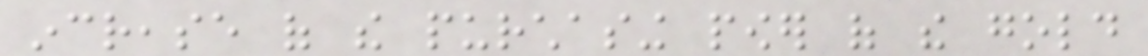increase of the purchasing power of the gold
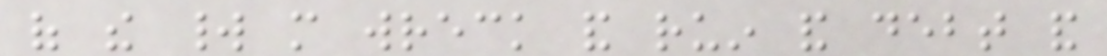of the world more wreck and ruin and debt and
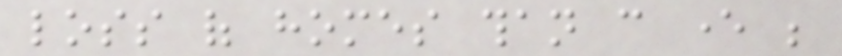loss of homes than can ever be
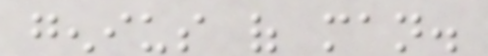genius of man.
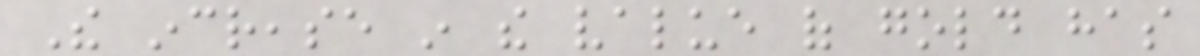The increase in the value of gold has
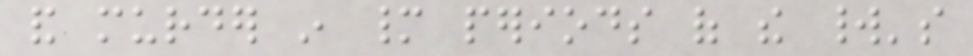and murder in many periods of the world's
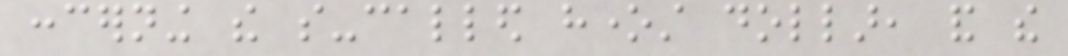concerning the so-called honest dollar, and the
